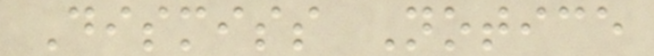Dismiss Notice
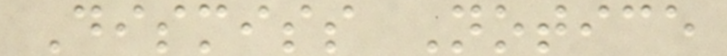Dismiss Notice
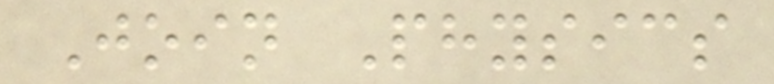Join Physics
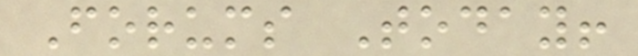Forums Today!
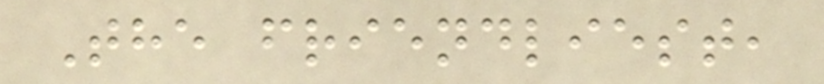The friendliest,
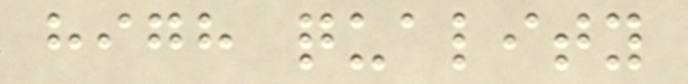high quality
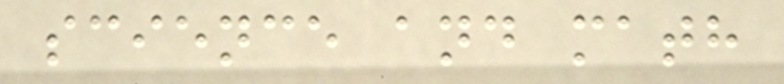science and math
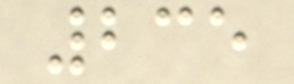235
